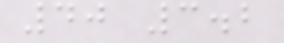40 3.2
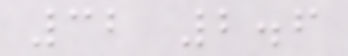32 2.6
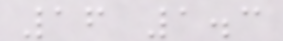16 1.3
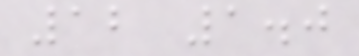12 1.0
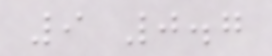9 0.7
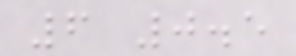6 0.5
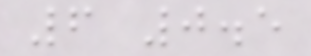6 0.5
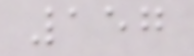157
